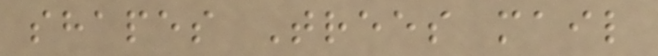shapes Trees mail
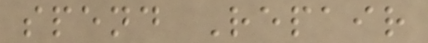spend Repair
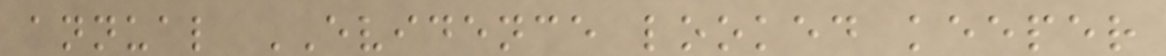annual EVIDENCE looked keeper
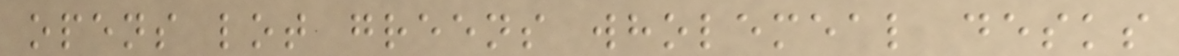opens lot greens wholemeal desks
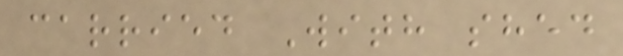carried With shed
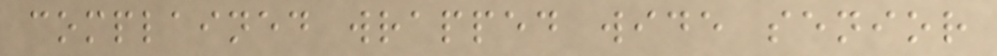complained wrapped wide senior
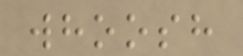whoosh
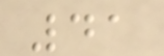41
